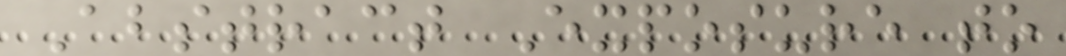Abstract Exposure to
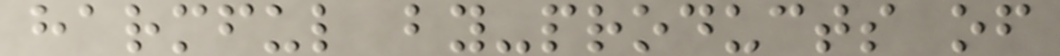harmful by-products of
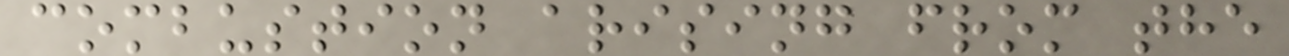combustion arising from the
